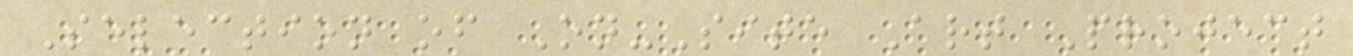Selection of On-Site Art Project
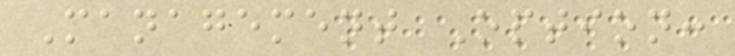Management Option:
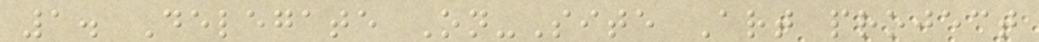1. Delegate On-Site Art project
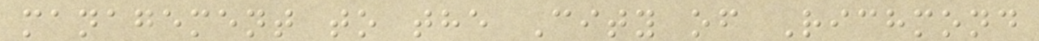management to the City of Richmond
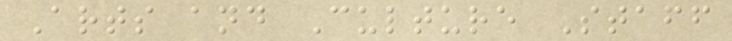Arts and Culture Staff
